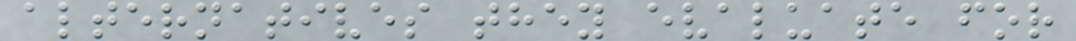alternatives they evaluate for
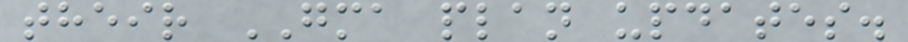their GMA plan updates.
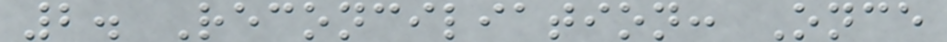2. Reconciliation: Once
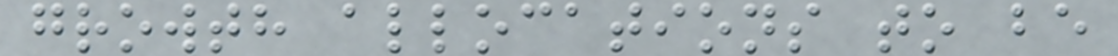growth allocations to be
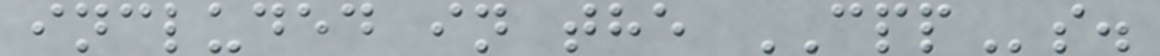included in the CPPs.
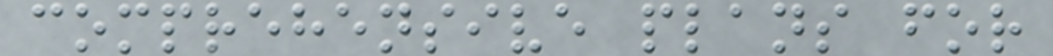comprehensive plans for
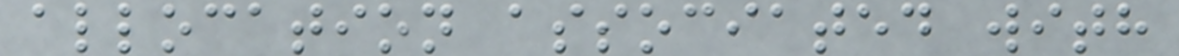allocation associated with
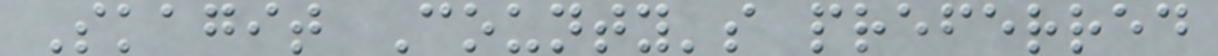Skagit County's preferred
